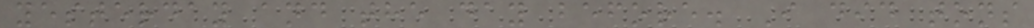yesterday and the day before. I did tons
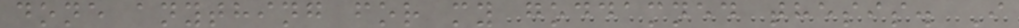done anything for my goddamned thesis. I
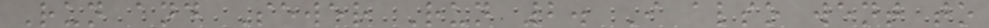Run and Sewer Run 2. I also went to
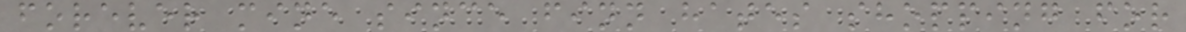forever mine since finn hates shopping for
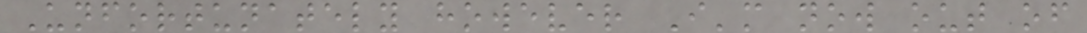Unfortunately however I'm now out of
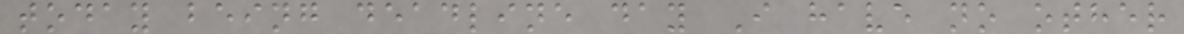today being deadline day I have no other
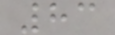83
